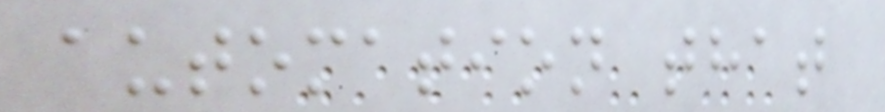automation that
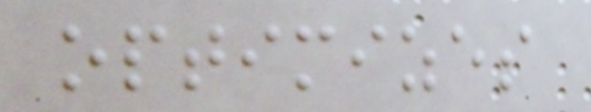optimizes
